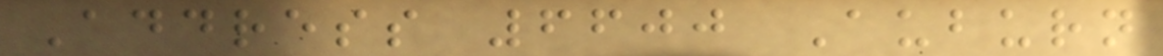Address 6600 Auburn
